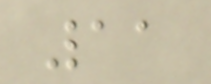11
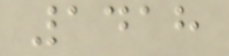1418
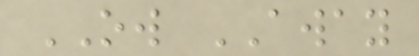OW AWAY
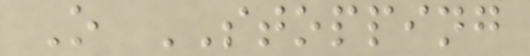O STOPPING
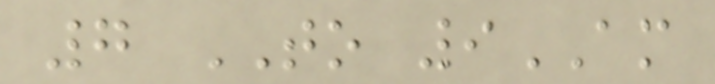7 TO 9AM
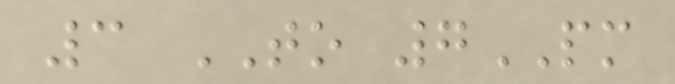3 TO 7PM
